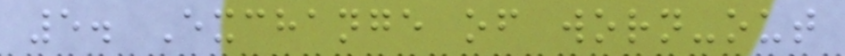5. Exchange of worn-out
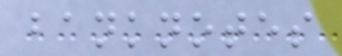banknotes
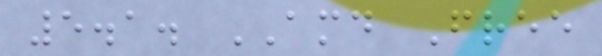5.1. AMD Free
